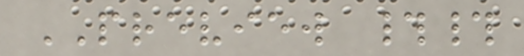PREVIEW ##
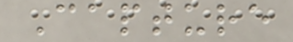Capture
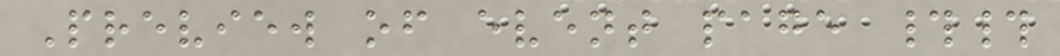Preview of event page ##
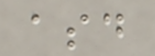asd
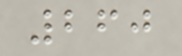260
